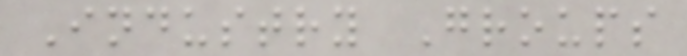Industry Groups
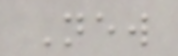New
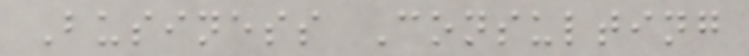Business Consulting
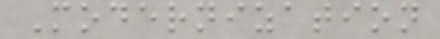Modernization
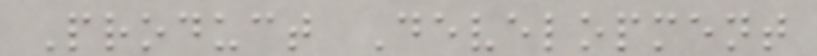Product Development
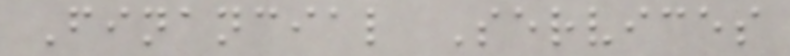Financial Services
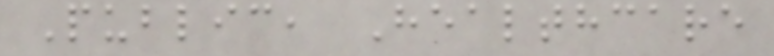Public, Healthcare
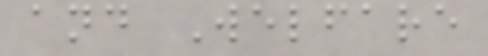and Welfare
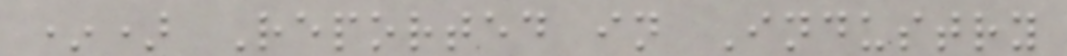*) Reported in Industry
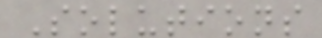Solutions
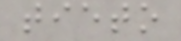tieto
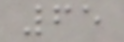65
